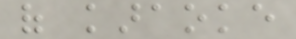of karaoke
